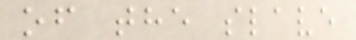of the slave
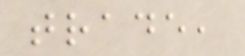trade,
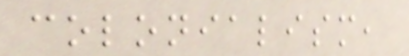colonialism,
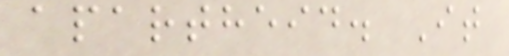apartheid. It
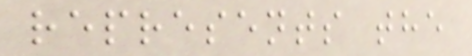represents the
